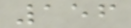156
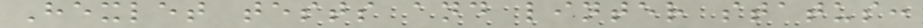Hexlet tests and linter status:
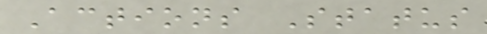Actions Status
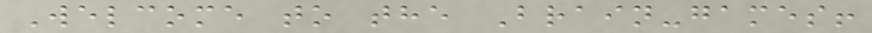Welcome to the Brain-games!
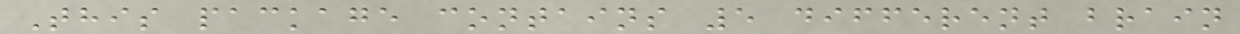This package contains 5 different brain
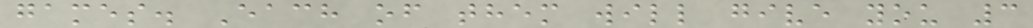games. Each of them will give you 3
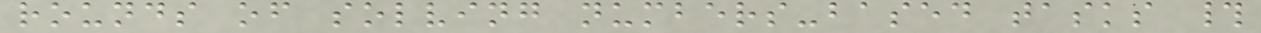rounds of solving numbers-based tasks #
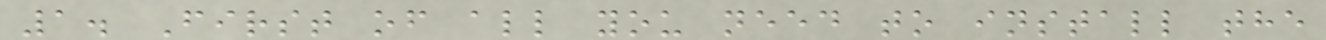1. First of all you need to install the
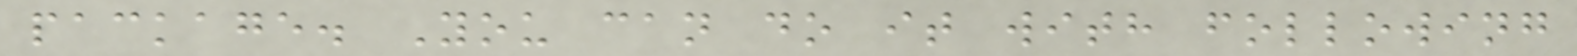package. You can do it with following
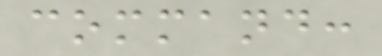command:
